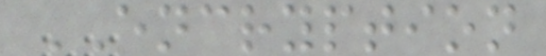ENCRYPTION
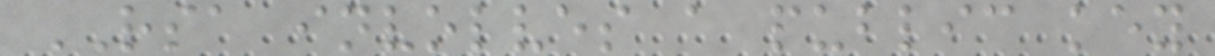RSA involves a public key
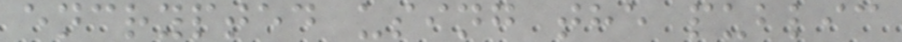encrypted using the public
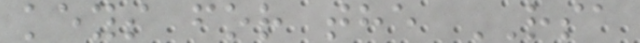keys for the RSA
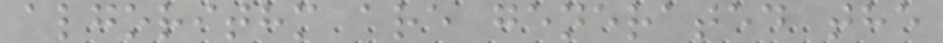algorithm are generated the
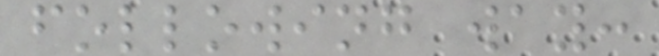following way:
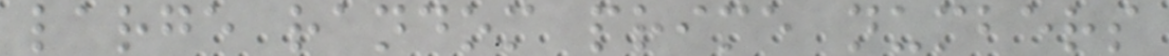large random prime numbers
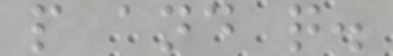p and q.
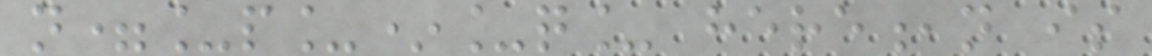n=_p_*_q_ here,n is
